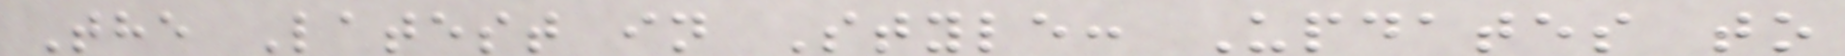The Latest in Style: Updates to
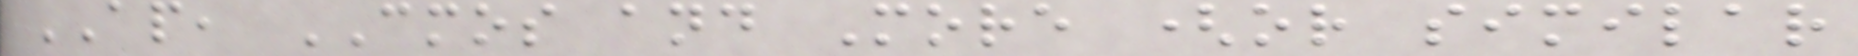AP, CMOS and More (or similar
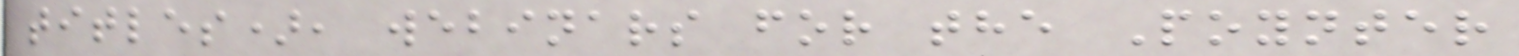titles), webinars for the Poynter
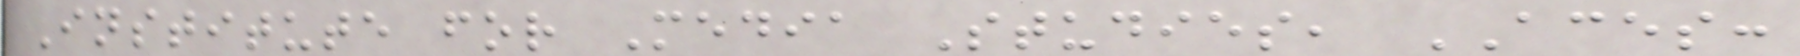Institute for Media Studies, ACES:
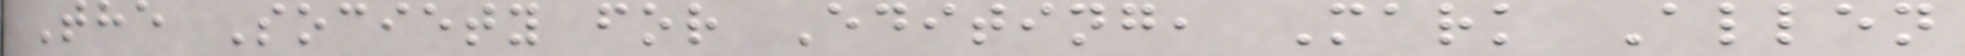The Society for Editing, Mark Allen
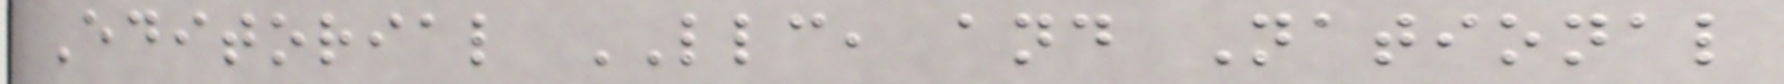Editorial LLC, and National
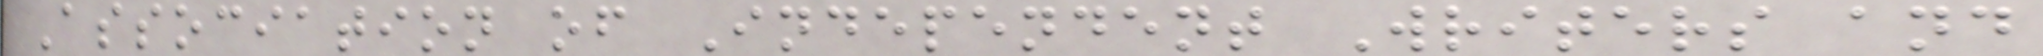Association of Independent Writers and
